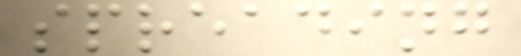spreading
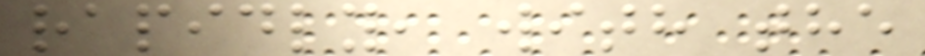rapidly, with the
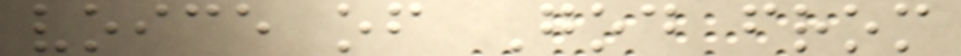voice of God from
